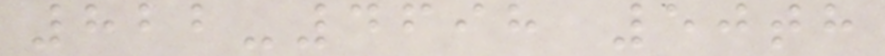822-4698 50th
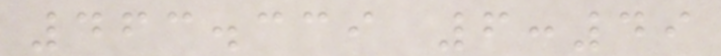463.339 6:49
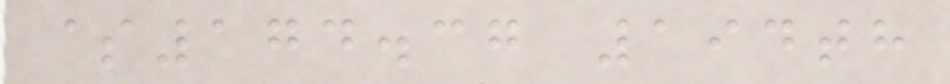$174.37 194th
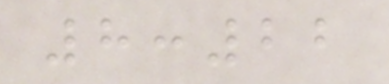8:22
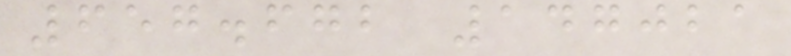657.672 147021
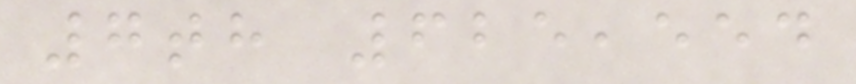7th 625,554
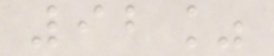92%
